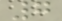7
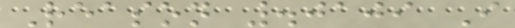Reason .0109 I
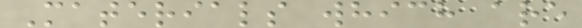Materials which are
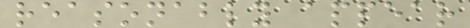reasonably appear
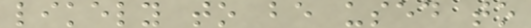likely to be used to
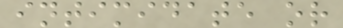intimidate or
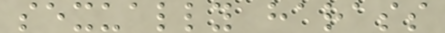sexually harass
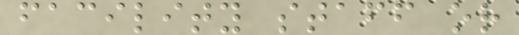facility staff or
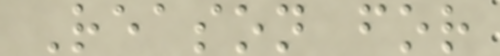Reason for
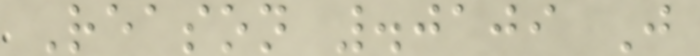Reason .0109 J
